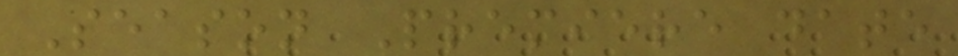Season Premiere date
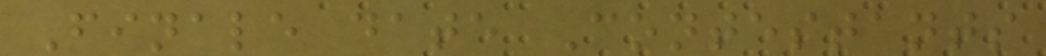Finale date Contestants
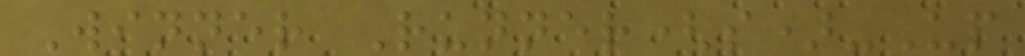Winner Runner(s)-Up
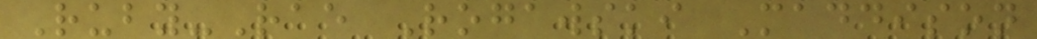Ruby-Rae Rogawski Maddison
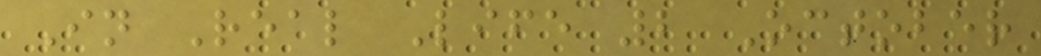In Real Life 2 October
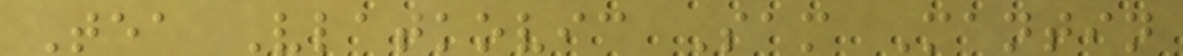Tea Vlatkovic Sam Mantin
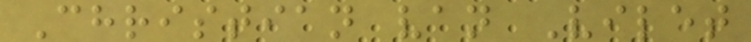Christian van Vilet
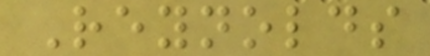Reynolds
